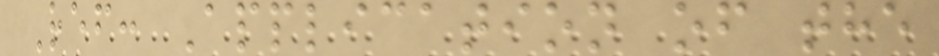Ref: Application of the
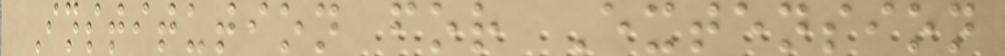Institution for Extension
